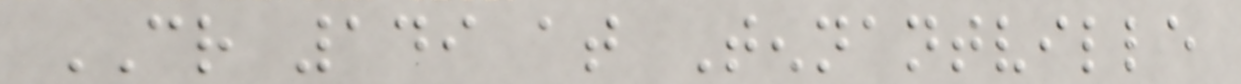CR 149 at Tennantville
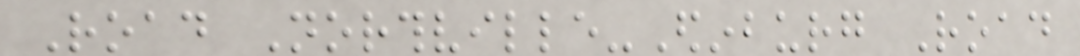Road Northville-Edinburg Road
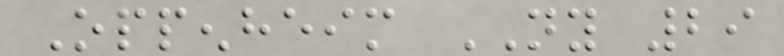Oppenheim NY 29
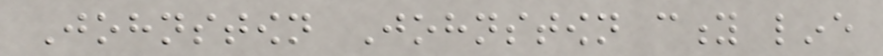Johnstown Johnstown city line
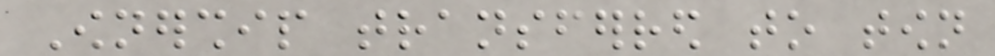Ownership transferred to town
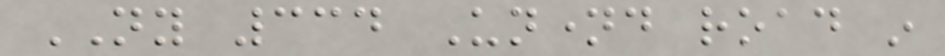NY 334 Unnamed road in
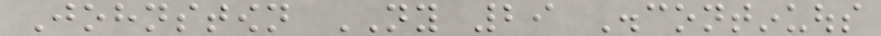Johnstown NY 29 Discontinuous
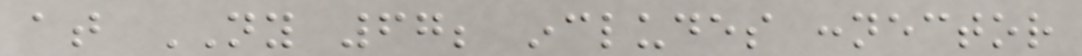at NY 67; includes connector
